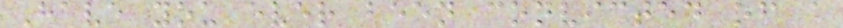Have you ever been convicted of a
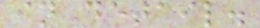in detail.
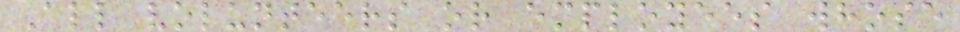All volunteers or employees whose
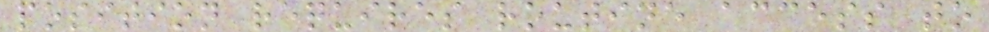position requires routine access to
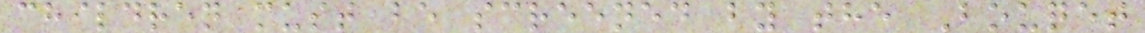children must be screened by the Bouqet
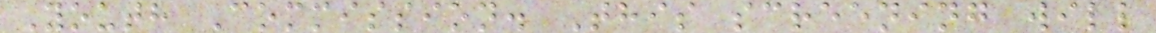Youth Commission. This screening will
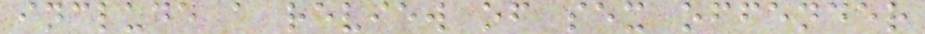include a review of sex offender
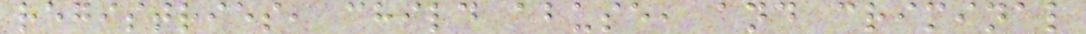registries, child abuse, and criminal
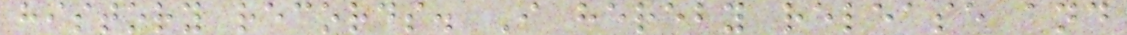history records. I hereby release and
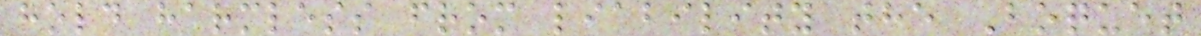hold harmless from liability the Boquet
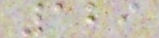129
